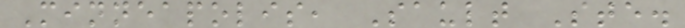Minneapolis, Sault Ste.
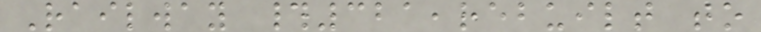Railway #321,rebuilt to
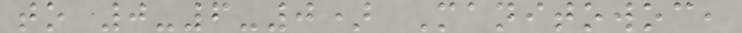to 0-6-0) Manitowoc,
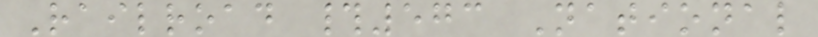Railroad #573 National
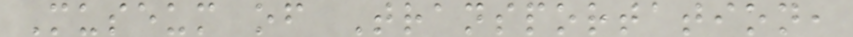Museum of Transportation,
